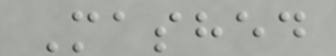Mashed
